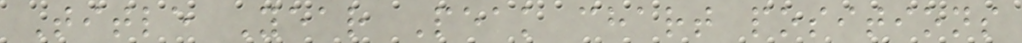Title Year Peak chart positions
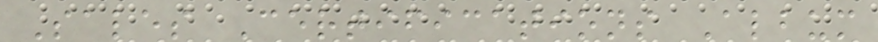Sales Certifications Album
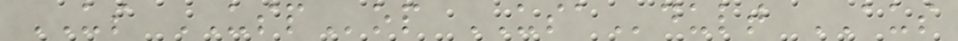US USPop USAdult AUS
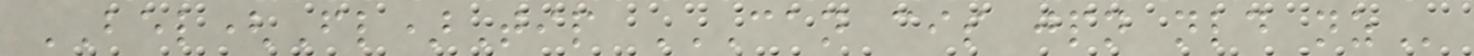BEL(Fl)Tip CAN CIS JPN NLD NZ
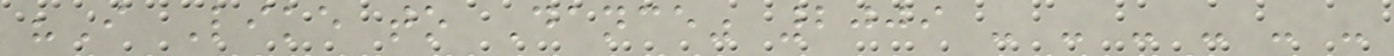"I Like to Dance" 2009 - - - - - -
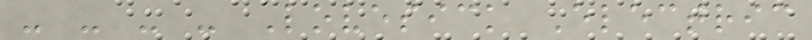- - - - Lovesick Electric
